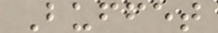Buffet
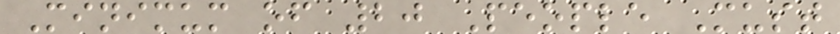Minimum of 20 People Must
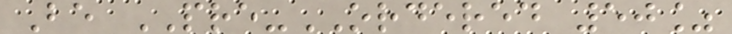Be PRE-ORDERED 50%
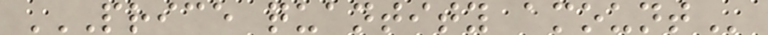PRICE QUANTITY AMOUNT
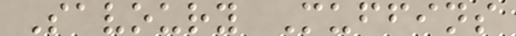Savoury Muffins
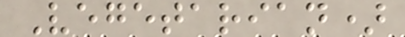Vegetarian)
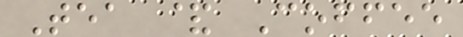Tea & Coffee
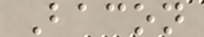Bacon
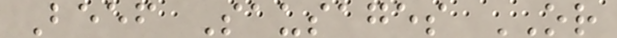Beef Sausages OR
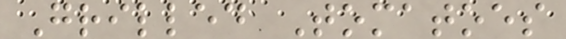Grilled Tomatoes
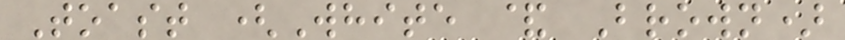Toast (White & Brown)
